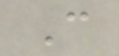C
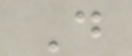D
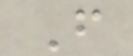F
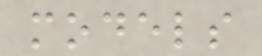models
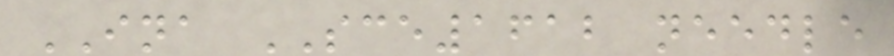INA SCE1612 needle
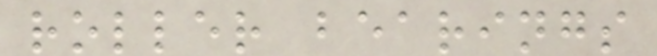roller bearings
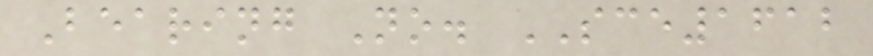Bearing No. SCE1612
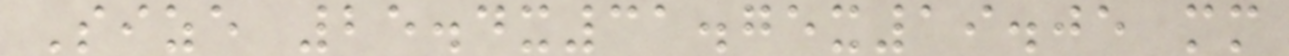Size 25.4x31.75x19.05 mm
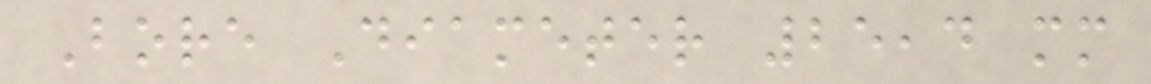Bore Diameter 25,4 mm
